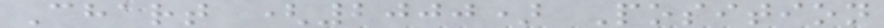Chart (2000) Position
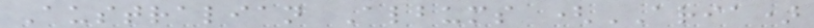Australian Albums (ARIA)
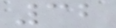32
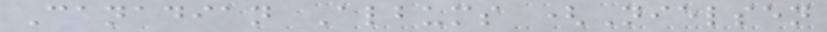Canadian Albums (Nielsen
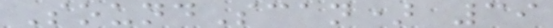SoundScan) 39
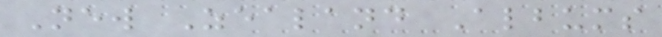New Zealand Albums
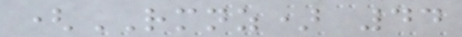(RMNZ) 44
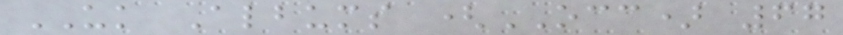UK Albums (OCC) 67
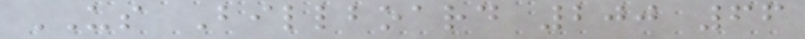US Billboard 200 66
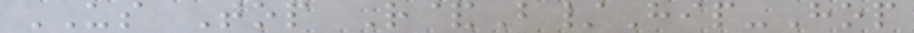US Top R&B/Hip-Hop
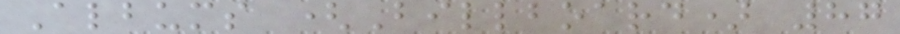Albums (Billboard) 87
